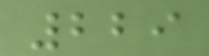229
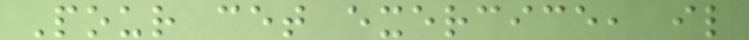Pour cet exercice, il
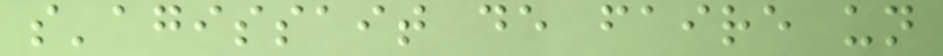s'agissait de faire un
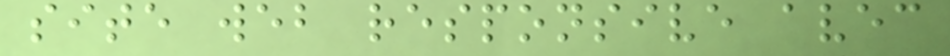site web responsive avec
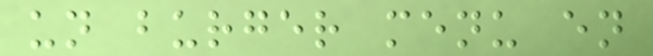un burger menu en
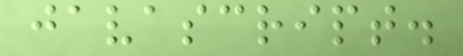javascript.
